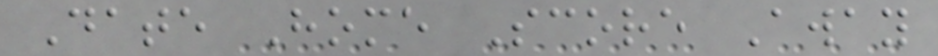Date Home Score Away
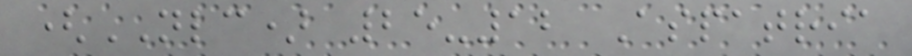(NLC) 25-12 Aspatria
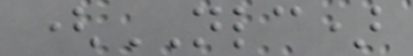(NLC)
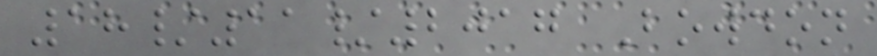18/11/2017 Bowdon
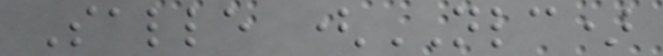Salle (NLC)
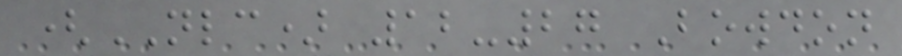(NLC) 12-27 Bowdon
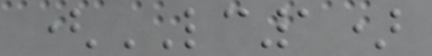(LC1)
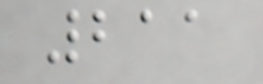211
